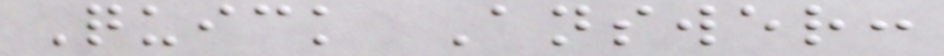Quick Answer:
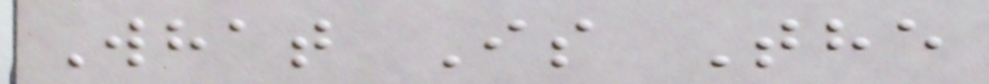What Is The
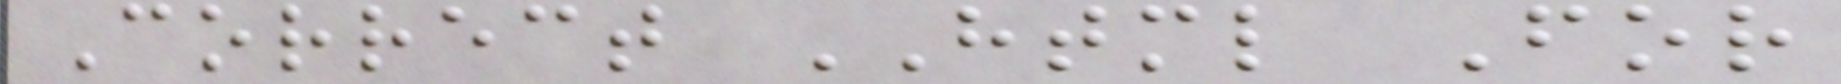Correct HTML For
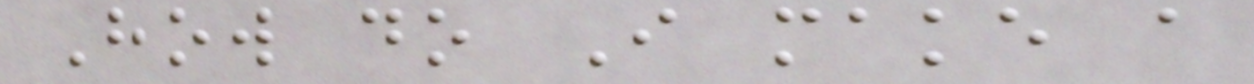How do I make a
